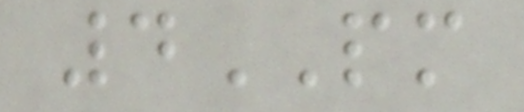4PM
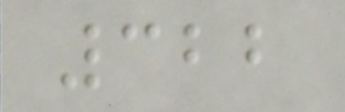322
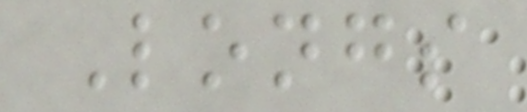Longs
